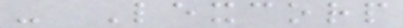- Lexcorp
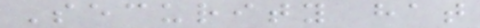Security hat
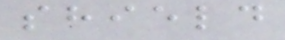shield
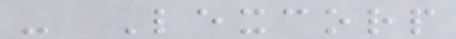- Lexcorp
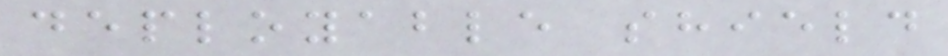deployable shield
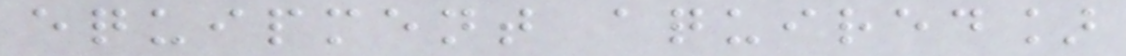equipment aquired]
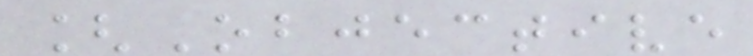[Objective
